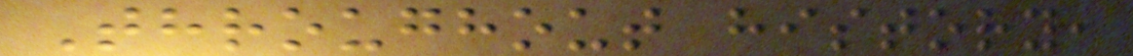Throughout history,
